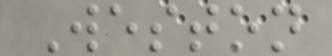Weston
